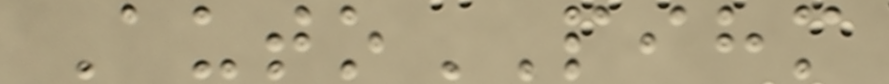AutoPIHM
